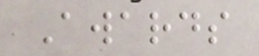Awards
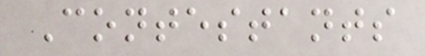Contestants
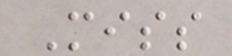Miss
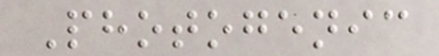Photogenic
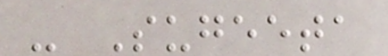- Sugeeta
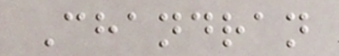Chandran
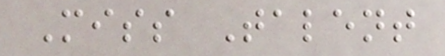Miss Talent
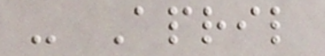- April
